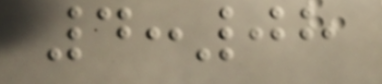4:08
